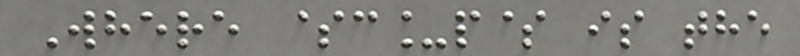Where $c_p$ is the
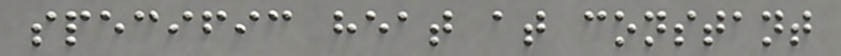specific heat at constant
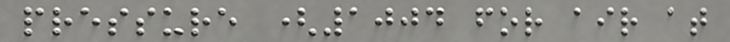pressure (1004 for air at
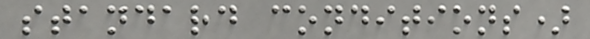standard conditions)
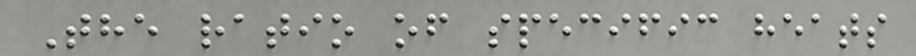The ratio of specific heats
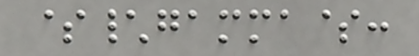$\gamma$:
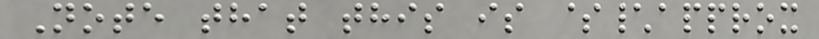Note that this is $\approx
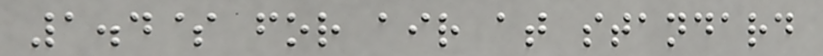1.4$ for air at standard
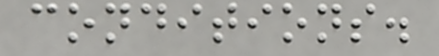conditions.
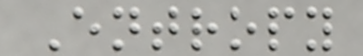Entropy
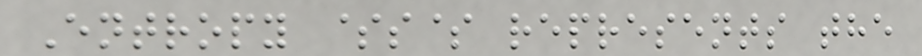Entropy $s$ represents the
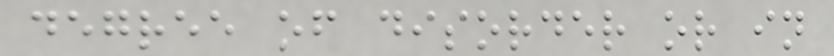degree of disorder or in
